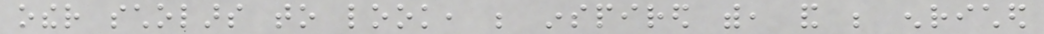other scholars to look, be inspired with, and be enriched
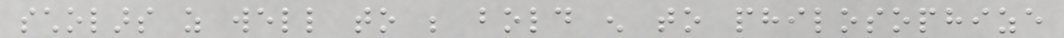scholars as well to be bold enough to philosophize
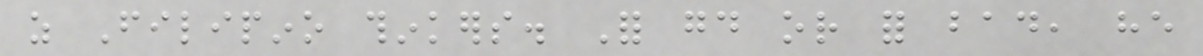as Filipino thinkers. For good or for bad, he
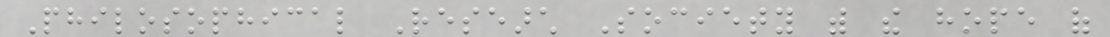Philosophical Research Society with the hope of
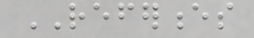REFERENCES
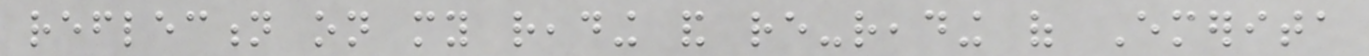reflection on my reading and re-reading of Emerita
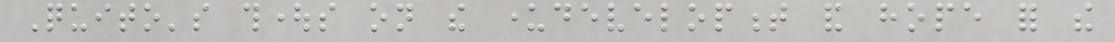Quito's thoughts on the underdevelopment and hope for the
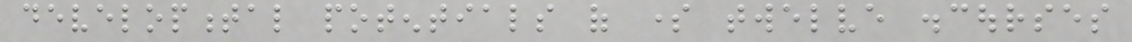developmental potentials of some twelve discourses
